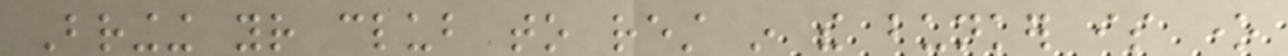Bringing your club to rest in the bunker is one
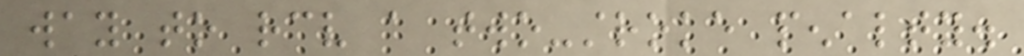way to receive a two-stroke penalty.
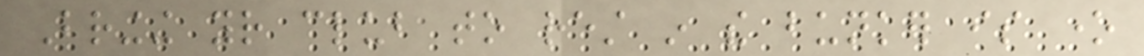Bringing your club to rest in the bunker is one
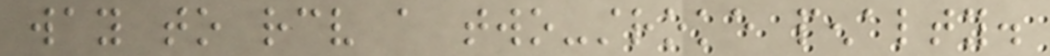way to receive a two-stroke penalty.
